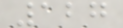127
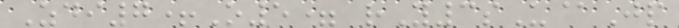Zdi7+O5= rY3sU@Jp
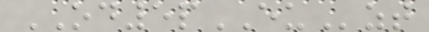OD5pEUzt
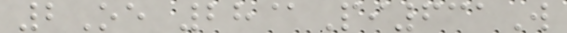2Oe 28@Pi631W
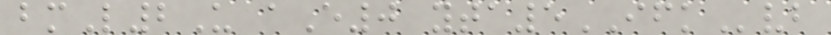bmL2U aE0 yta5IFKvb
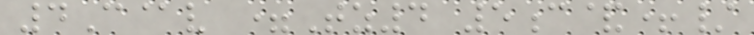4C@v =Tz4 5c&+/
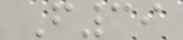F39
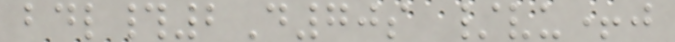bdl#2D70s /vu+j
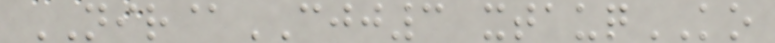NIR@CJJ3 xtauqKO
